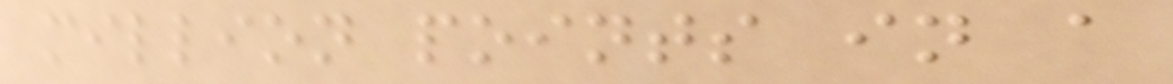million points in a
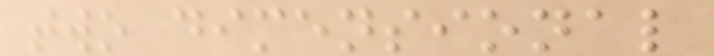two dimensional
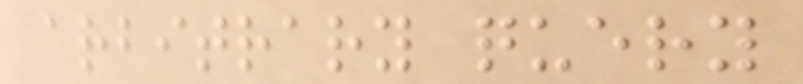arbitrary query
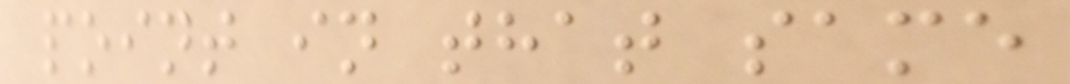point in that same
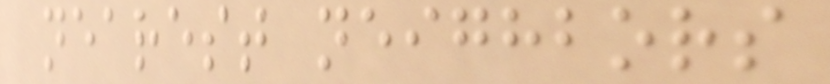nearest neighbors
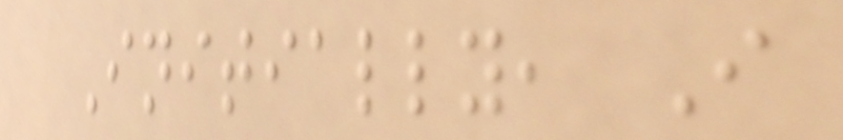Initially, I
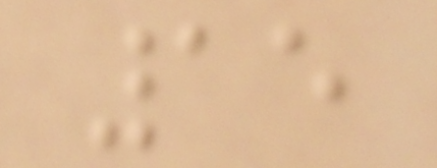15
